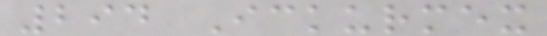294 Ickurmex
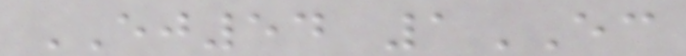EJ54 1EC
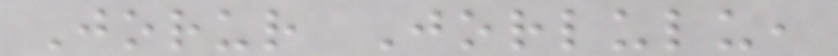Jorur Jorlulu,
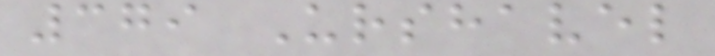379 Urshavel
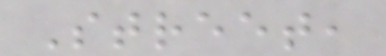Street,
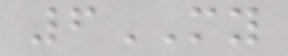6MY
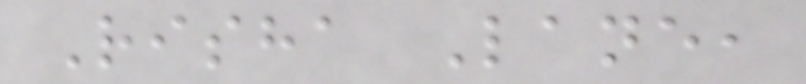Risha Lane,
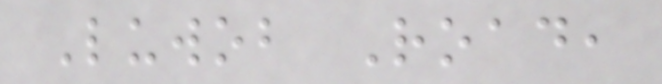Luwob Road,
